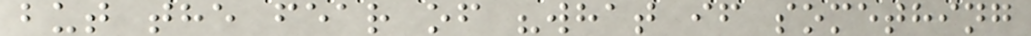but the fear of "what if something
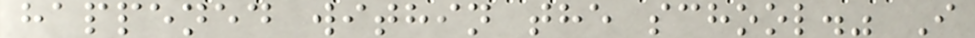happened within the school." I
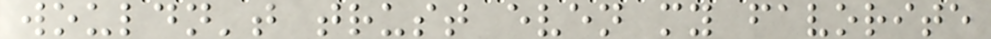wouldn't trust even my favorite
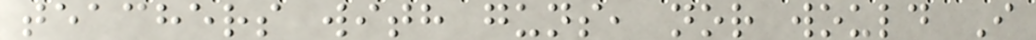teachers with guns, nor would I
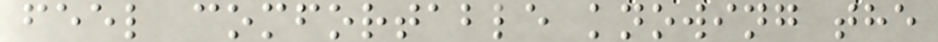feel comfortable knowing the
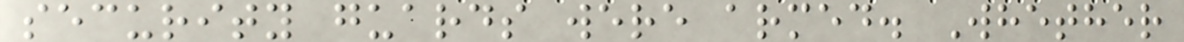security guards were armed. Whether
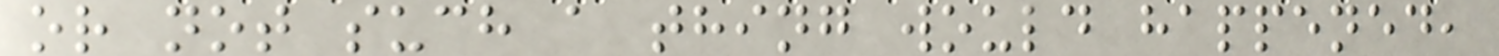or not such a thing would happened,
